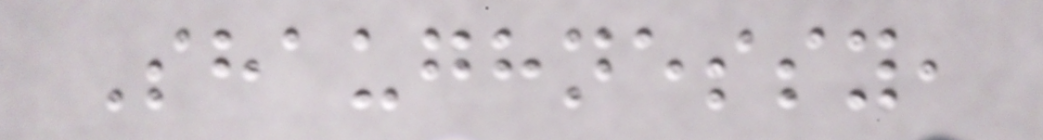Shaughnessy,
